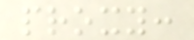proxy:
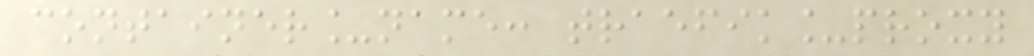container_name: traefik_proxy
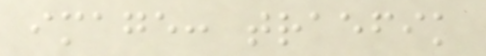image: traefik
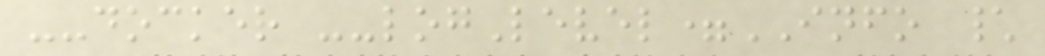--docker --logLevel=INFO \
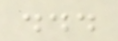...
